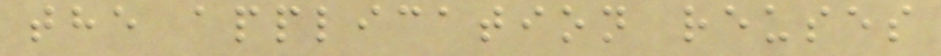the application reuses
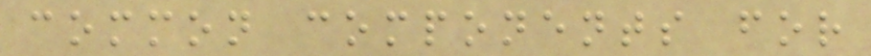common components for
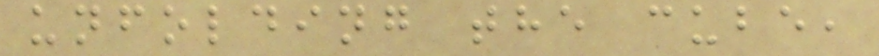unfolding the cube,
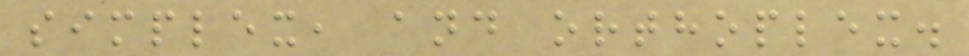simplex, and orthoplex.
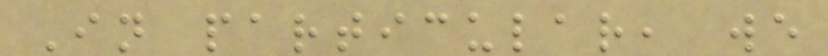In particular, we
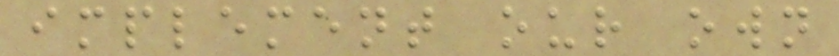implement our own
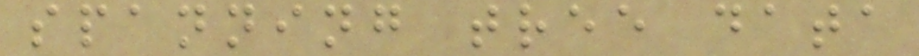spanning tree data
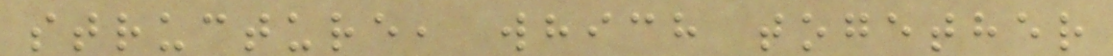structure, which together
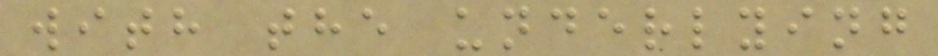with the underlying
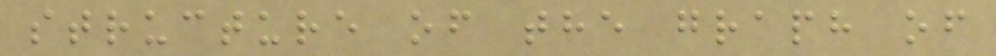structure of the graph of
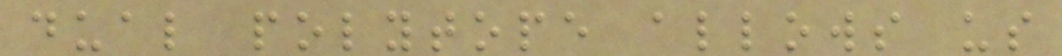dual polytope allows us
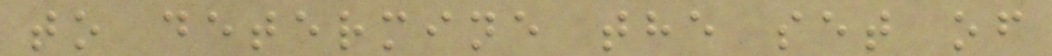to determine the set of
